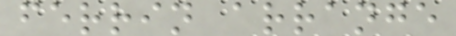ferrin arrange
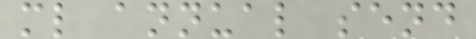ml annual send
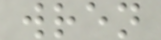wren
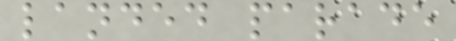landed parade
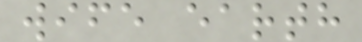wife earth
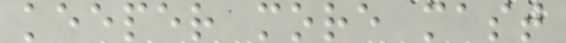keeper more mast
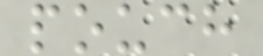pouch
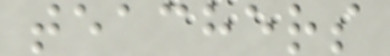teachers
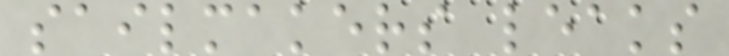sailmakers leaks
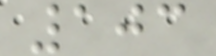103
